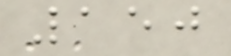150
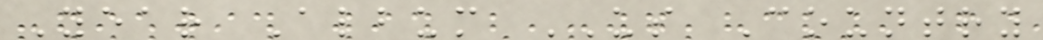Year Album US Country
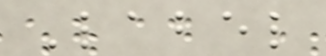Label
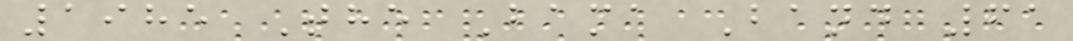1985 The Bama Band 61
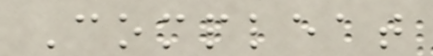Compleat
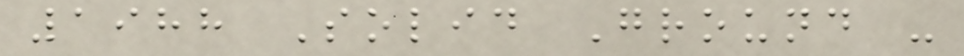1988 Solid Ground -
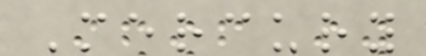Mercury
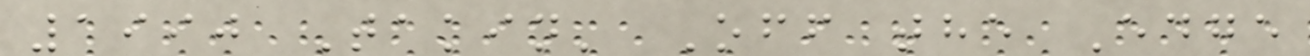1990 Takin' Off the Edge
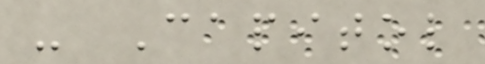- Capitol
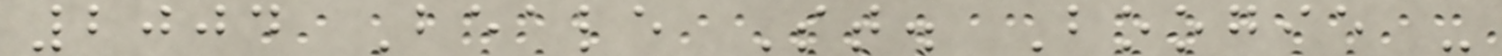2004 Beale St. Boogie -
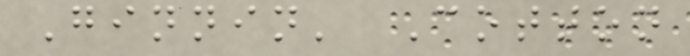Ginnin' Cotton
